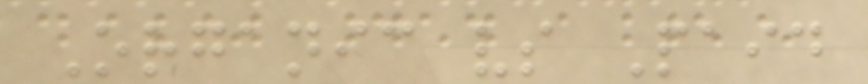Organic vs Paid
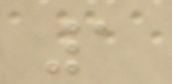1
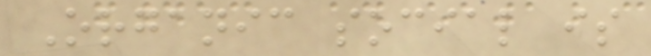Organic social is
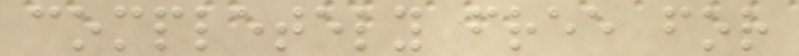completely free for
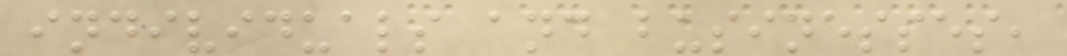individuals and businesses,
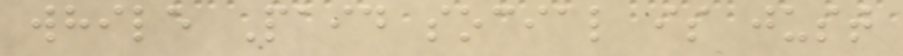while Paid social is just
